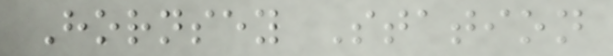Hornsey Station
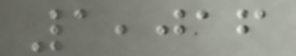1,016
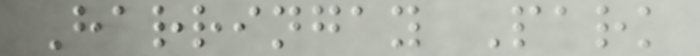Harringay Park
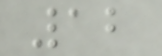12
